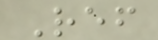Ref
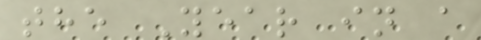the Year in a
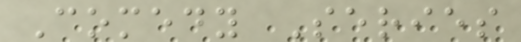Comedy Series
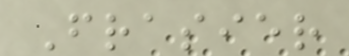Frasier
